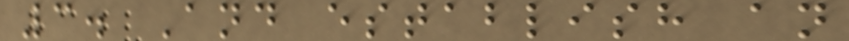3. And establish an
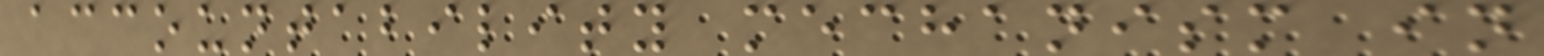accountability mechanism in
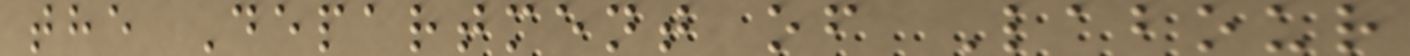the Department of Labour
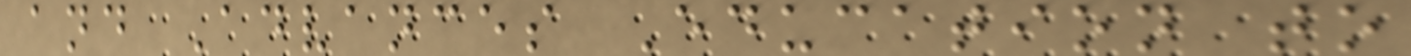and Advances Education to
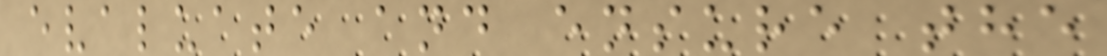evaluate and ensure the
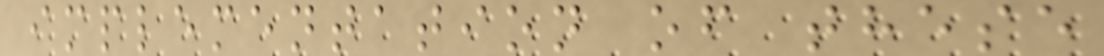implementation of these
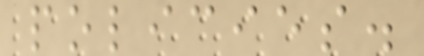policies.
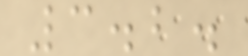3.2.
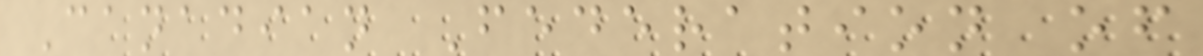Canadian Federation of
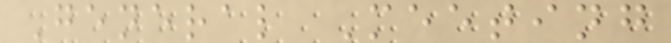General Meeting
